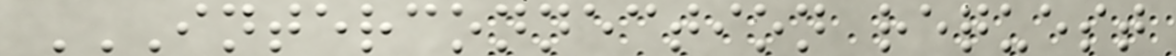INTERCONNECTION REQUEST
